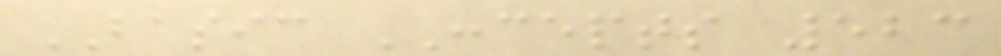BASIC CONCEPTS 523
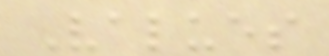Values
